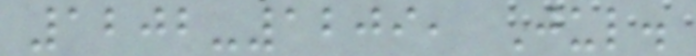1202-1209, Jul.
